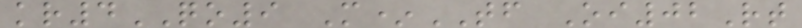kr4QO9 M*TF Oi02Rt
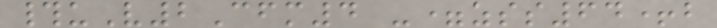#uV2Cfm4 -=zss64+b
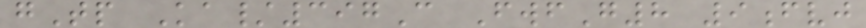gTp Ka/397C FwfG8 9fvj
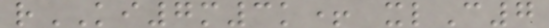rKI7m3k+ xlC7
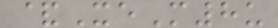&XeM8u
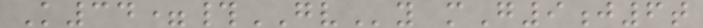K34=#GVy mG9j6t
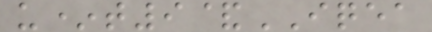u*t9&IQEA
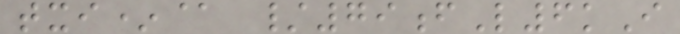txi*@ /79fL6kI
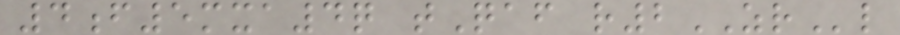4f5mxa4q tQaf r2ZRl
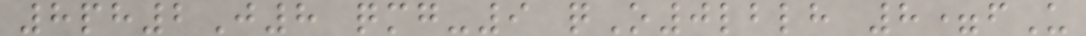8ph2J8 qmg-9 qO0lblh 8=fU
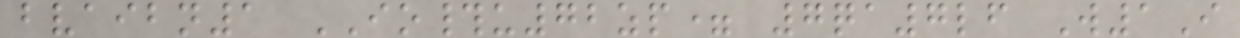bvaibn1 IO#u72zp= 7qa7lf W1I
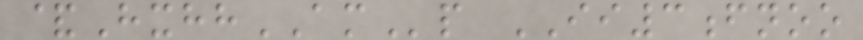&HxhhAMp II3fnoo
